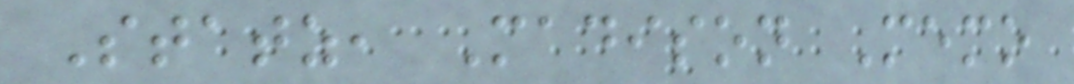Statz, Madison Memo
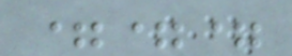===
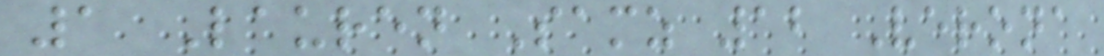1 Lauren Samz 12 Verona
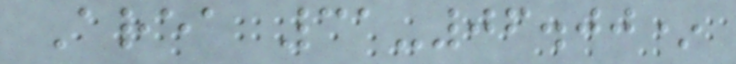Area 31-06.00*
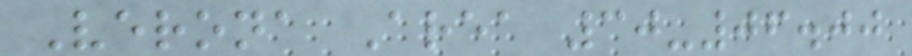Verona Area 30-06.00
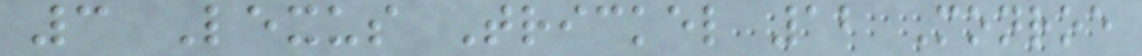3 Lexus Trickel 12 Monroe
